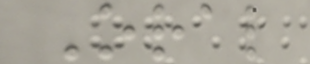Oral
